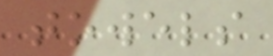towels
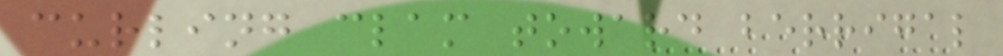curling clam toward berrigal
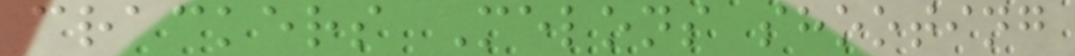crackers Melons shooting
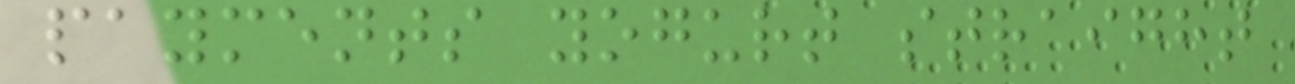payments yogurt straight
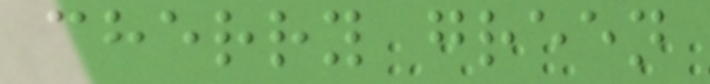cherry green
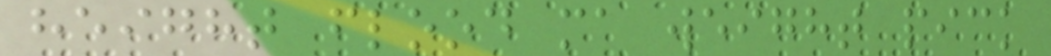height flood ma weight pick
